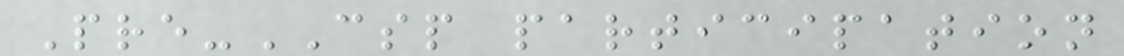Pre-CSP participation
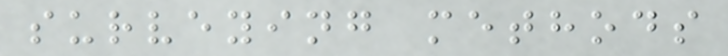surveying methods
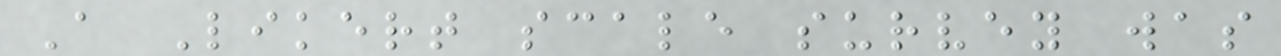A Likert scale survey was
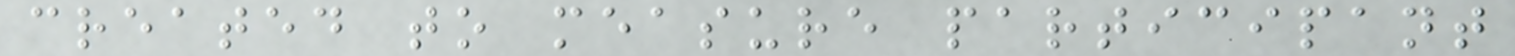created to measure participant
